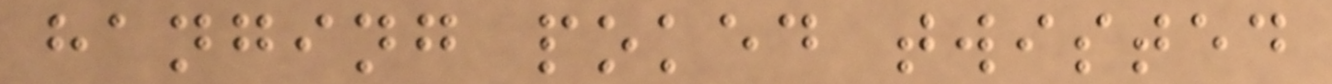hanging poked twisted
